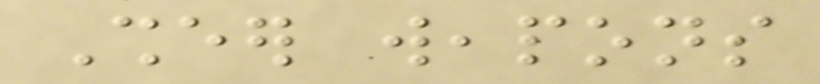Sheer weapons
